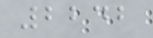2242
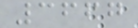3667
